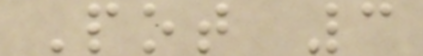Pot 3
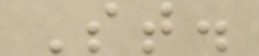St.
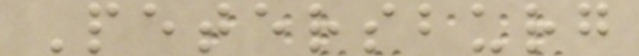Petersburg
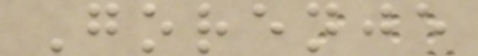Gorenje
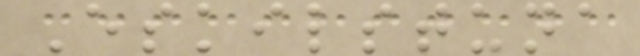Eskilstuna
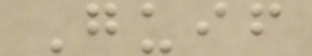Guif
